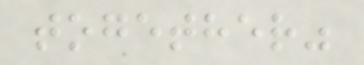together"
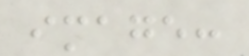image:
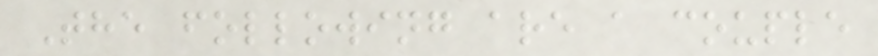The following are a couple
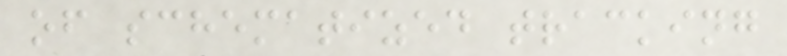of schematized tracking
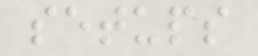setups
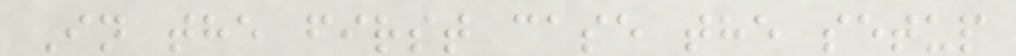In the first case the setup
